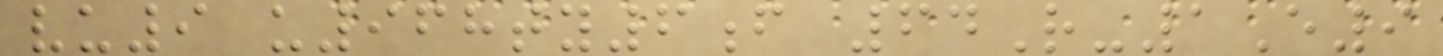vu9 u968ty6f 64R-1E9
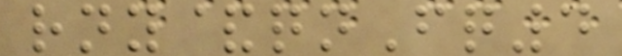rny&qnFq4
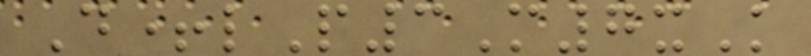D+lP3M7xK
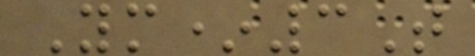Ym*3T
